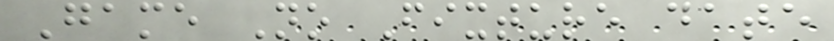Game No Fixture date
